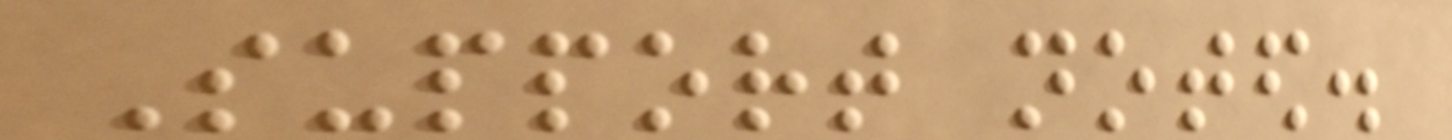Support noted.
